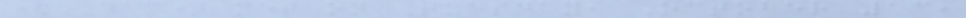(DAC) met on Tuesday, October 13,
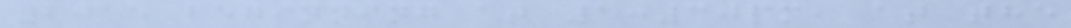2015 beginning at 1:30pm, at the
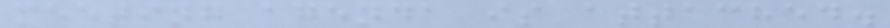meeting agenda is attached.
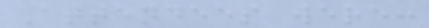Attendees were:
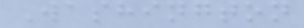Washington
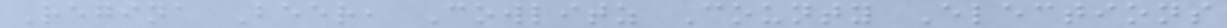Regina Beer, Cowlitz County Elections
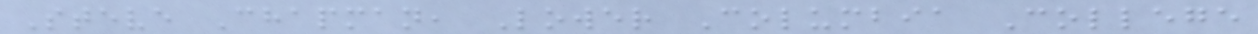Steve Chapman, Lower Columbia College
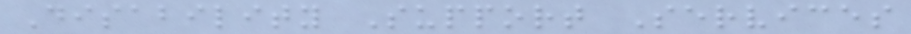Disability Support Services
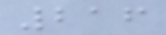216
